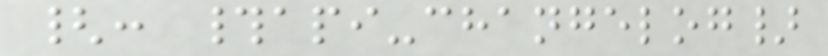{: #api-changelog}
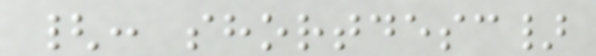{: shortdesc}
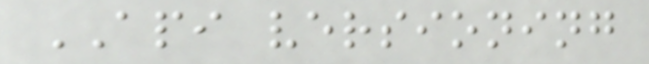API versioning
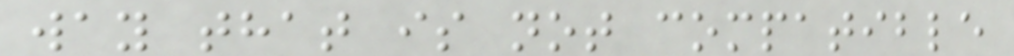way that is not compatible
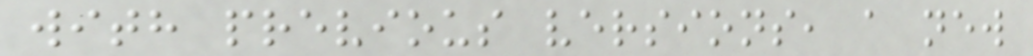with previous versions, a new
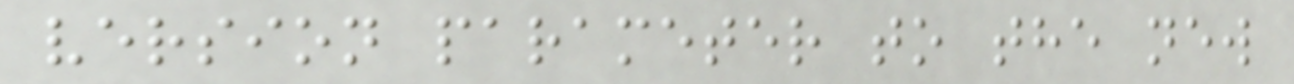version parameter to the new
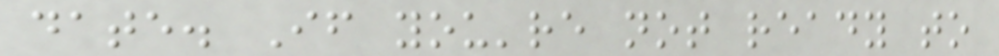date. If you're not ready to
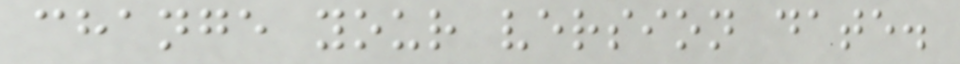change your version date.
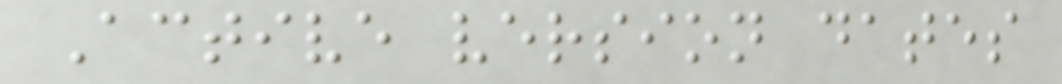Active version dates
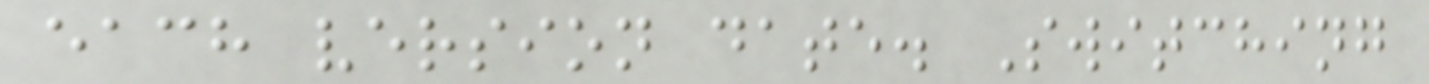each version date. Switching
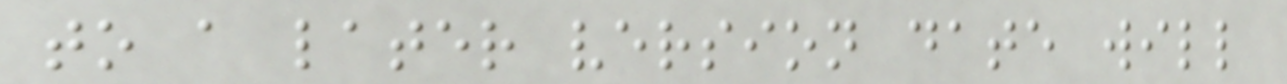to a later version date will
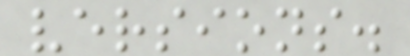versions.
